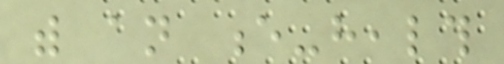with an e-health
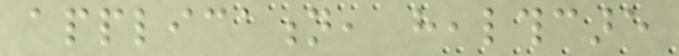application, healthcare
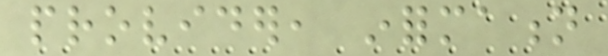provider, information
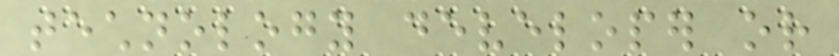technology developer or
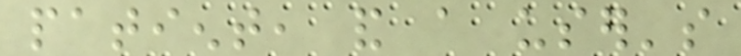patient, and a user's
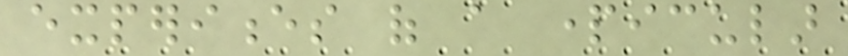experiences of a particular
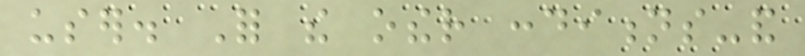user. For the other conditions-and
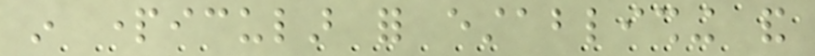in particular for establishing and
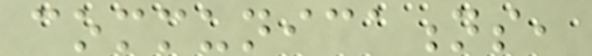communications,
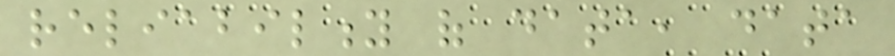reliability of data, data
